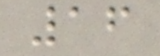16
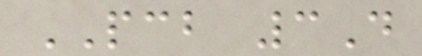PCB 3D
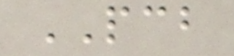PCB
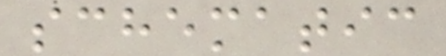schematic
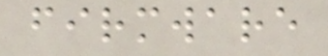firmware
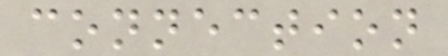connection
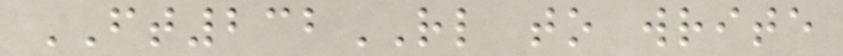FT232RL to write
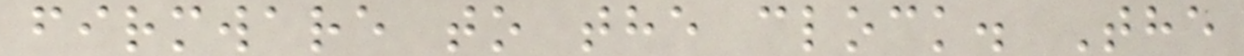firmware to the clock. The
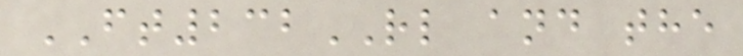FT232RL and the
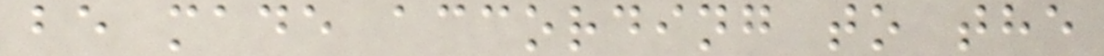be made according to the
